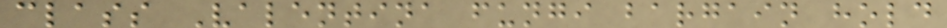class Valentina fungi bargain hold
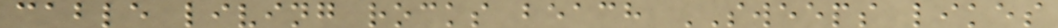cable living rocks beach SWEEPS likes
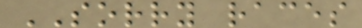SORRY races
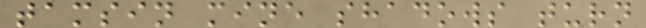tamsin mine shadows turn
